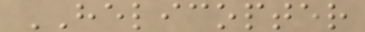HELICOPTER
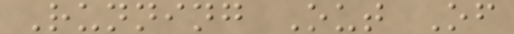Running Out Of
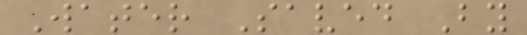Water Saved By
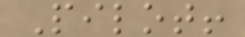Pilot!
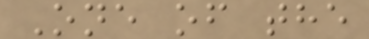One of the
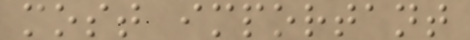most important
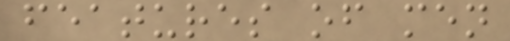features of men
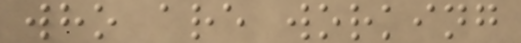who are working
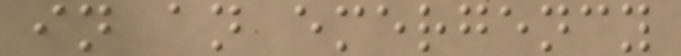in an emergency
